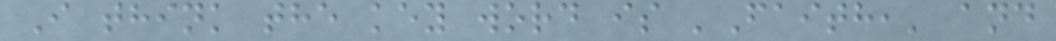I think the key word is 'Faith,' and
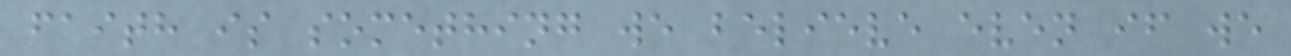faith is something we believe even if we
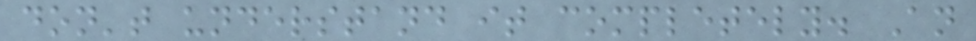don't understand it completely. An
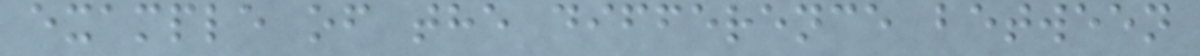example of the difference between
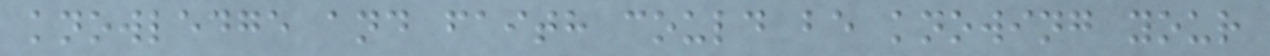knowledge and faith could be knowing your
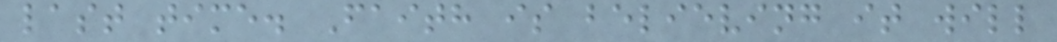last time. Faith is believing it will
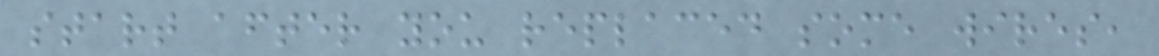start after you replaced some wires,
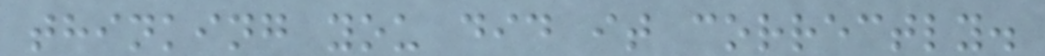thinking you did it correctly.
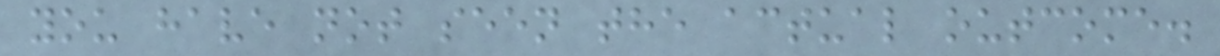you have not seen the actual outcome.
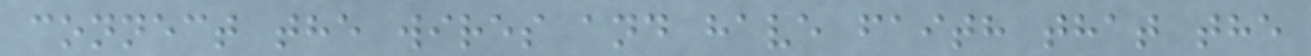connect the wires and have faith that the
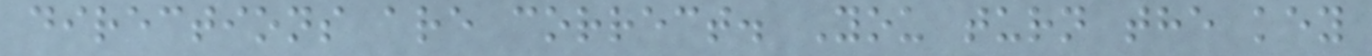directions are correct. You turn the key
